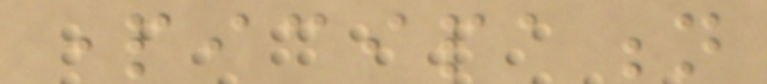participation
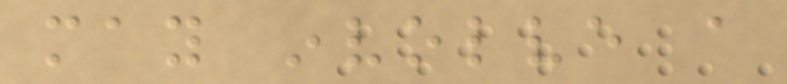may involve a
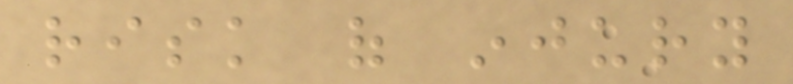risk of injury
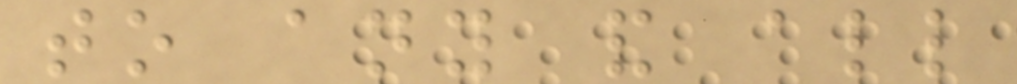to any and all
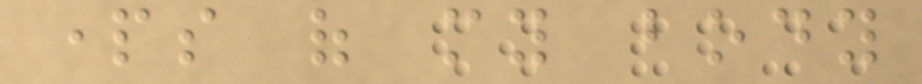parts of my body
